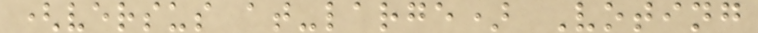(versus at-large) Voting
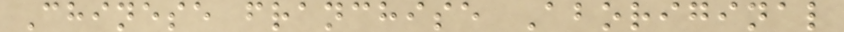Chinese franchise Aboriginal
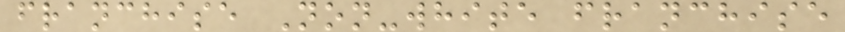franchise Non-white franchise
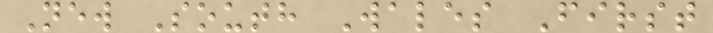New South Wales First
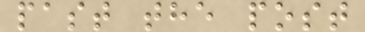past the post
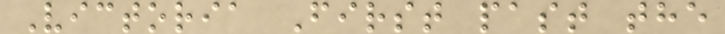Victoria First past the
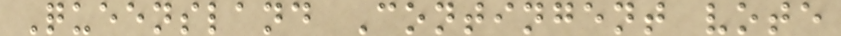Queensland Contingent vote
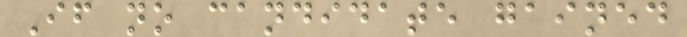If no candidate gained
